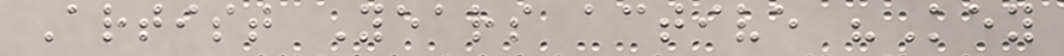Artist Years active "Key
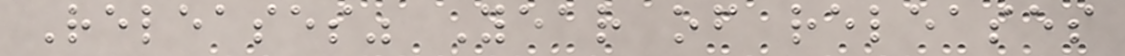Releases" Year of releases
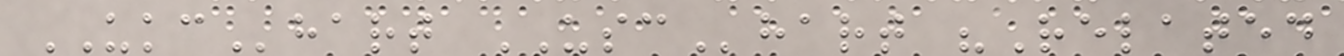UKChart USChart "Related
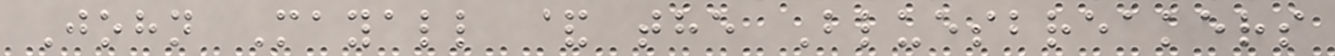John Mayall & the Bluesbreakers
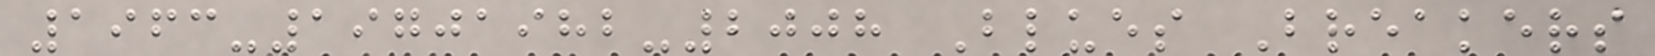1963-19701982-2008 Blues Breakers
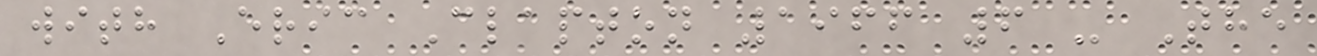with Eric Clapton 1966 6 - The
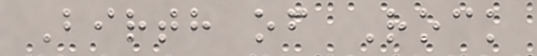Birth of Rock
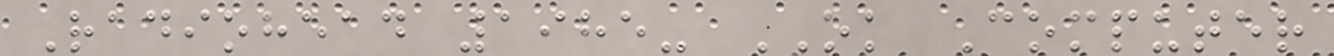Radiohead 1985- OK Computer
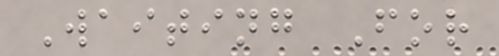Waiting For
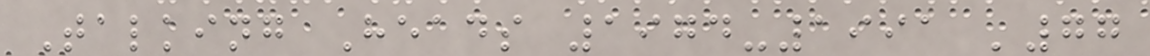Talking Heads 1974-1991 '77
